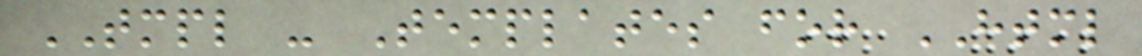TMPL - Templates for HTML
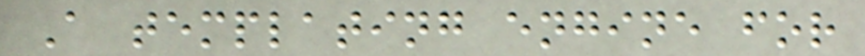A templating engine for
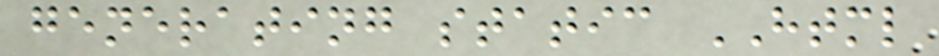generating static HTML
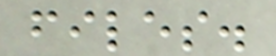files.
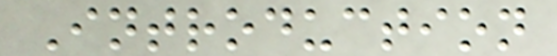Introduction
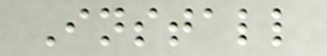Install
